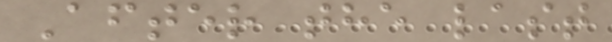After the last
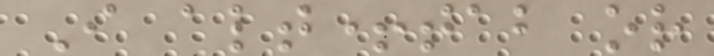I alt+tab or
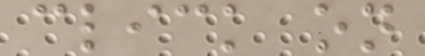click on
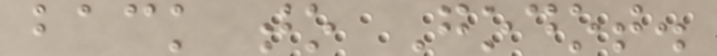back to Godot.
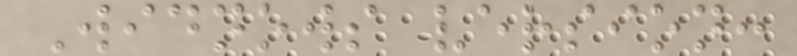Widnows version:
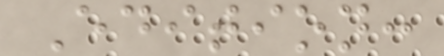Edition:
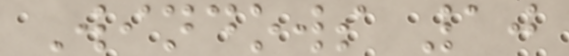Windows 10
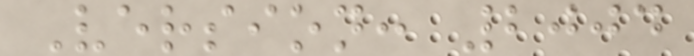Version: 2004
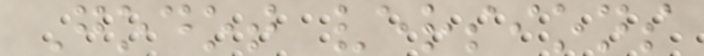Godot versions
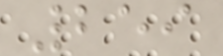259
